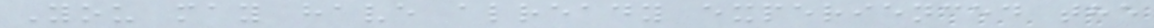You may have already experienced the
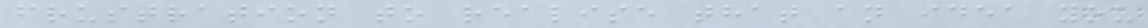frustration to realise that an idea you
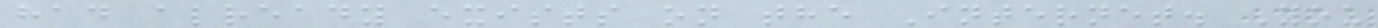had already exists on the Internet. You
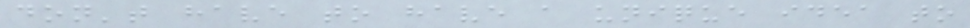don't have to have a unique idea to
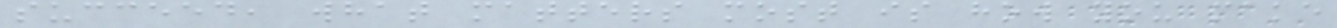succeed, what matters most is how you make
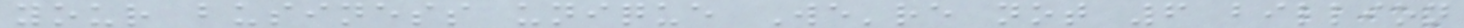your business unique We're not 6 billion
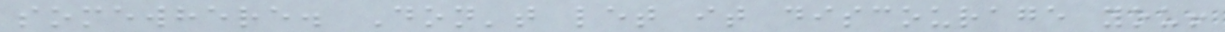somewhere. Don't let it discourage you!
